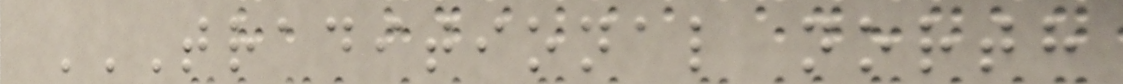TRADITIONAL NORTH
